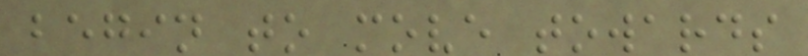begin to move towards
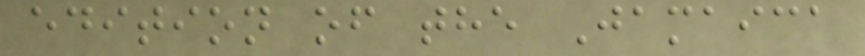edition of the Jamaica
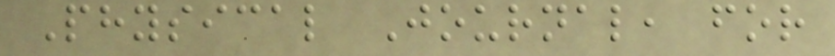Physical Journal, for
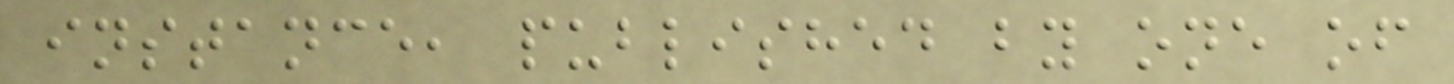instance, published by one of
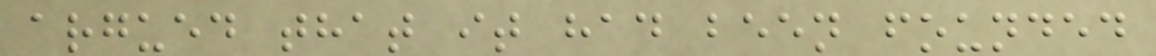argued that it had been founded
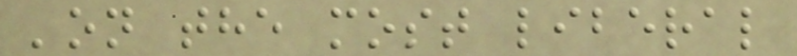'on the most liberal
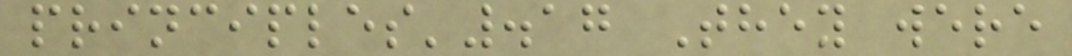principles'.17 They were
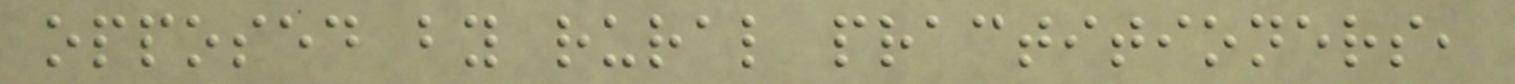opposed by rural practitioners,
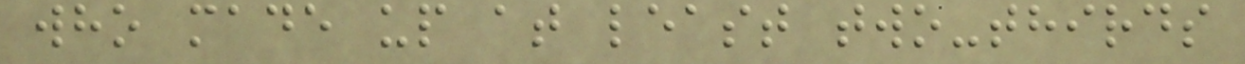who made up at least two-thirds
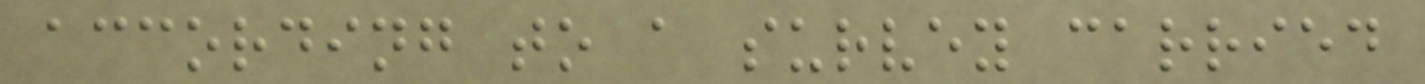according to a survey carried
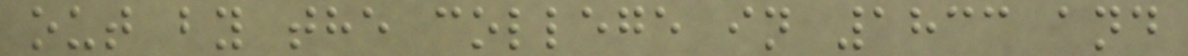out by the college in 1833 and
